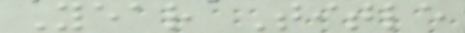Year Title
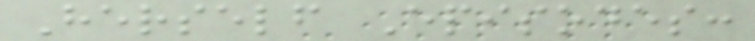Herself Episodes:
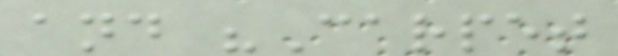and "Carpet
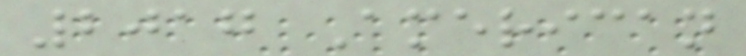2017 American
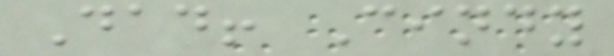Dad! Cindy
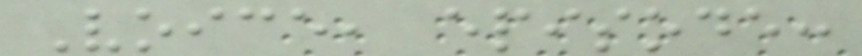Voice, episode:
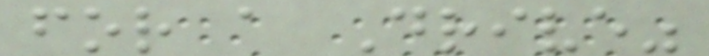for a Drive"
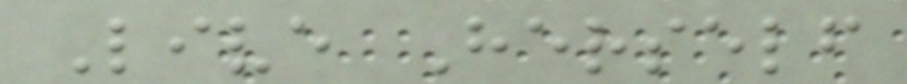Live Herself
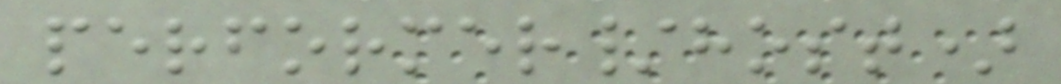performer/host)
